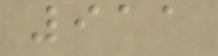911
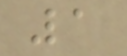1
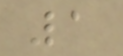1
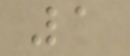1
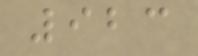923
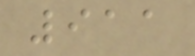911
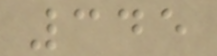345
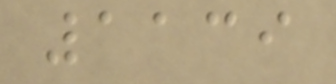1139
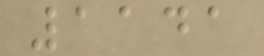1141
